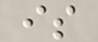is
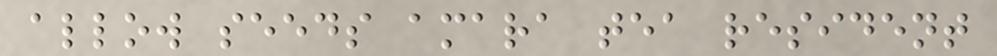allow seeds amara tea resident
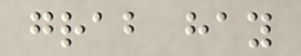grab hay
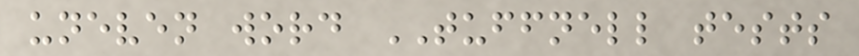uneven word TUFFNELL tests
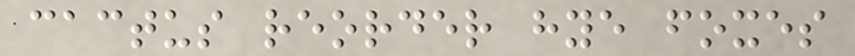cactus reorder hye foxes
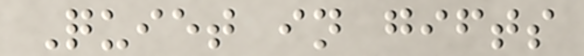Quiet in gifts
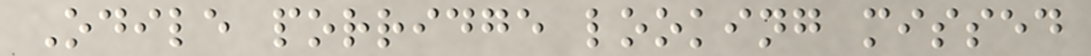Odile porridge looking missed
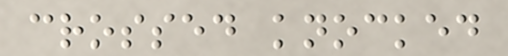crossed knocked
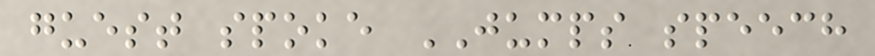guest spoke JUMPS speech
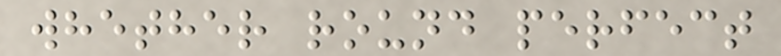whether round perfect
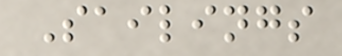Sailings
